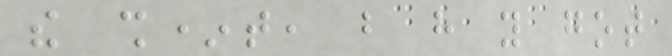the sh*t, but have you got
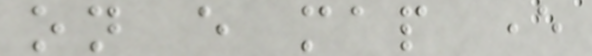on every map ever
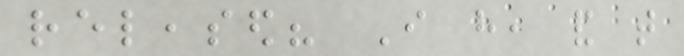released? I have, and that
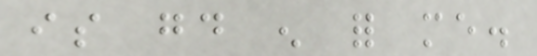is good enough for me.
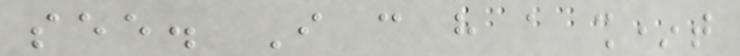see. I can have a sh*t
